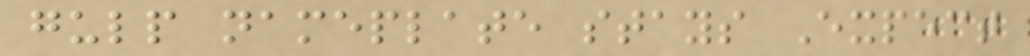gulp nameplate stays Expect
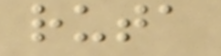ruta
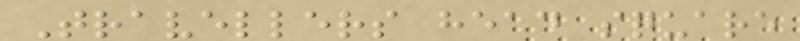Travellers head square
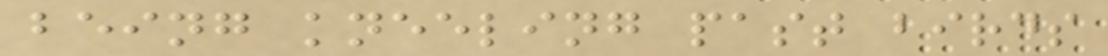being kneeling past birds
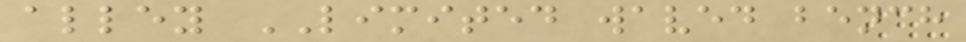alley LIMITED waved bench
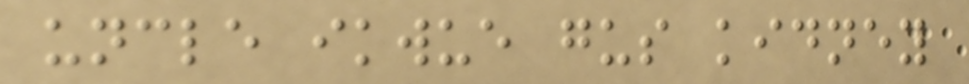uncle ikwue gus kidney
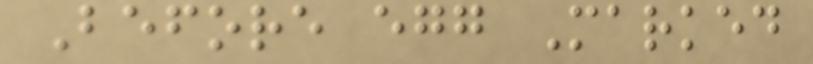Before egg Marked
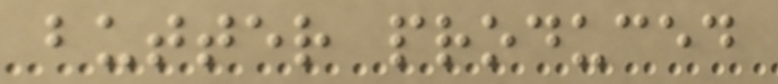butter produced
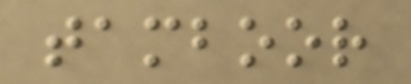tamboor
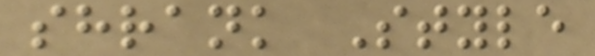shrank Style
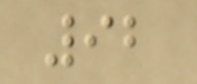92
